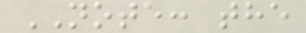NOTE: the
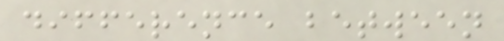difference between
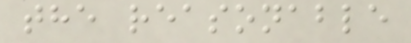the reasonable
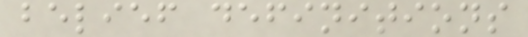belief definitions
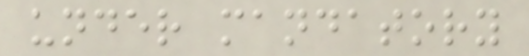under mandatory
